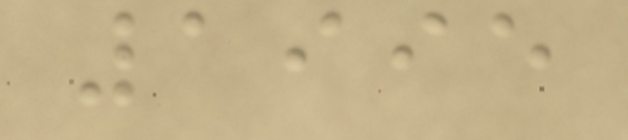1995
